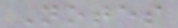Notes
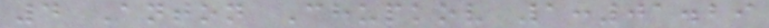4 Anton Chupkov 1:01.29
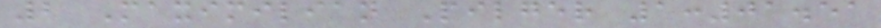2 Maximilian Pilger 1:01.51
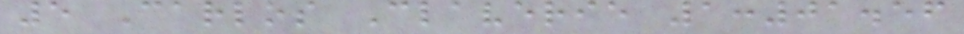5 Carlos Claverie 1:01.56
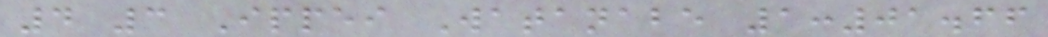4 3 Ippei Watanabe 1:01.66
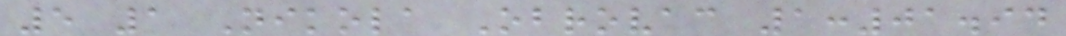5 1 Nikola Obrovac 1:01.94
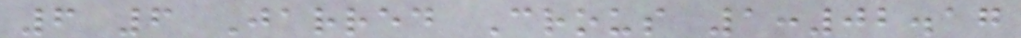6 6 Jarred Crous 1:02.17
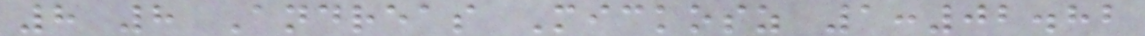8 8 Andreas Mickosz 1:02.82
